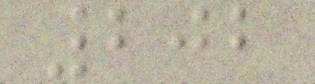202
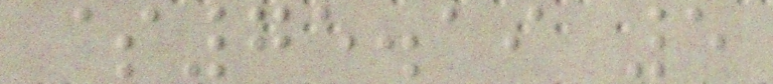$75.19 5
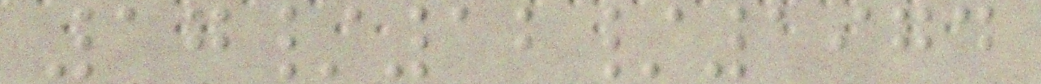17/12/1974
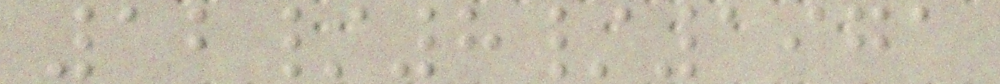12/8/1971
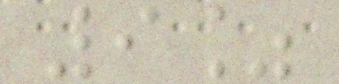9%
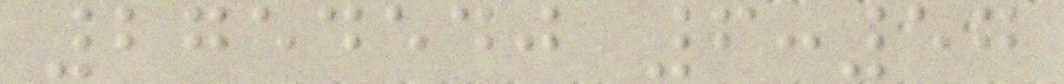2754540 6:57
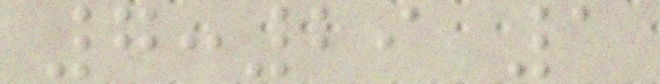7:29 1
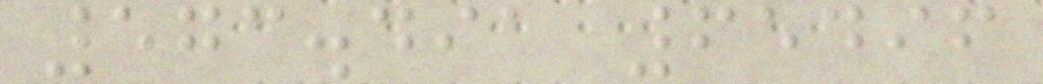573.491 65496
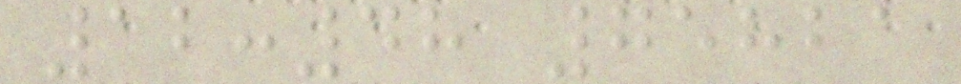12:48 75821
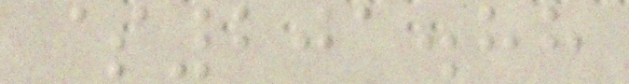$201.88
